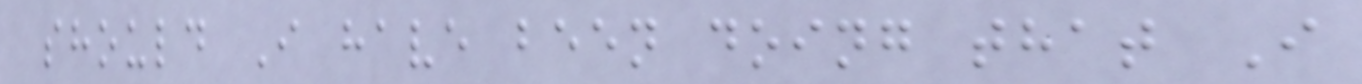should I have been doing that I
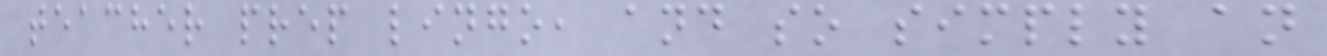teacher prep lingo, and so simply an
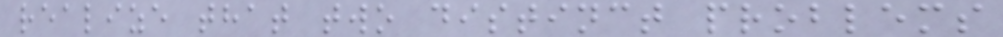realize that two distinct problems
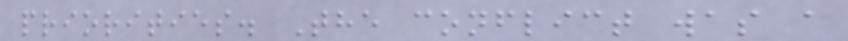priorities. The conflict was a
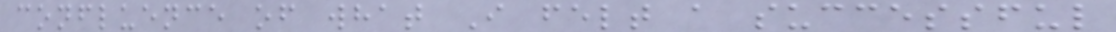confluence of what I felt a successful
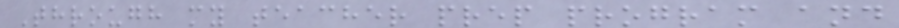Through my teacher prep program and
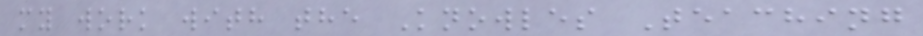my work with the Knowles Teaching
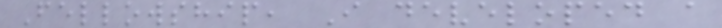Fellowship, I developed a
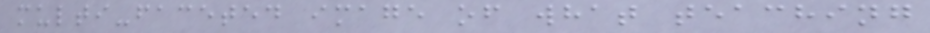multi-faceted image of what teaching
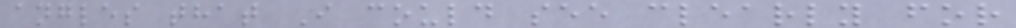angles that I could see clearly for
